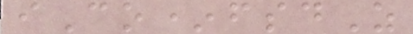iCo*fsdZ
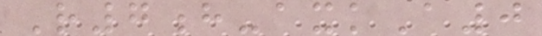R7h-axkA0
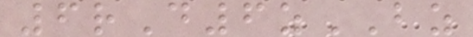6rD6zBZ
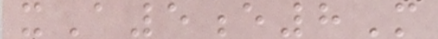xA5e8M
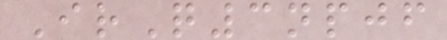IrQ3npjf
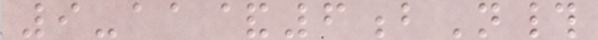9-aa&6bN#
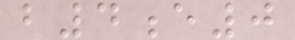b4e0
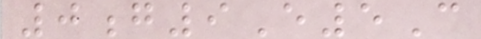0g9E5C
